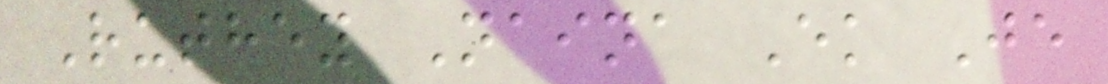Ruthey Naina Ek Je
